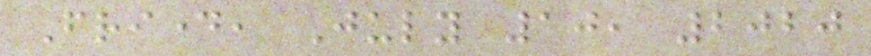Friday, July 10, 2020
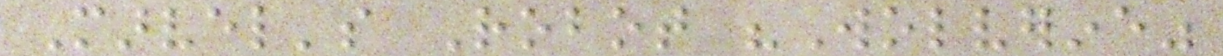Marvel's Robot "Wolverine"
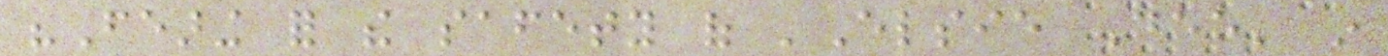"Fearing for the safety of 'Elsie Dee' in
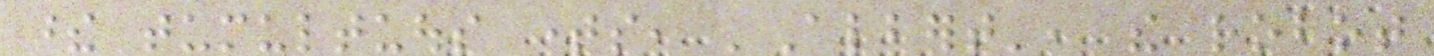these tumultuous times, 'Albert', the robot
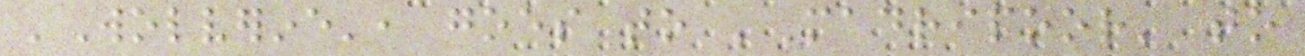'Wolverine', goes to 'Madripoor' to
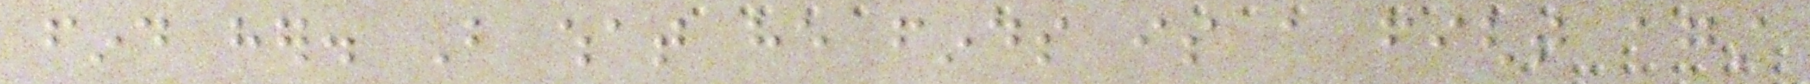find her. But what he finds is a fight against
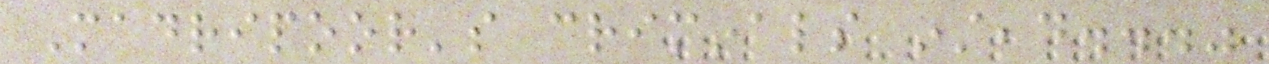Madripoor's criminals instead..."
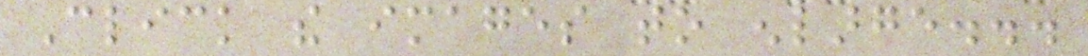Click the images to enlarge...
